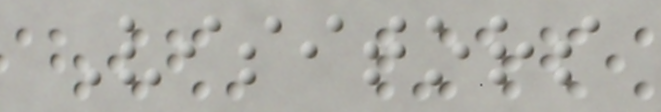Visitors
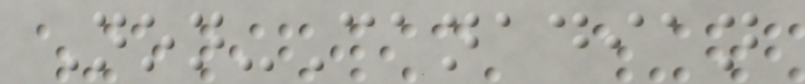Non-Canadian
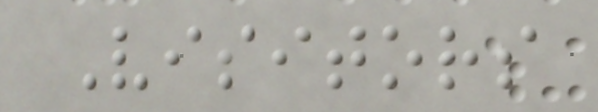Visitors
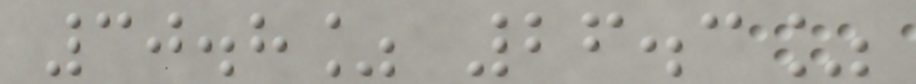30.8% 26.3%
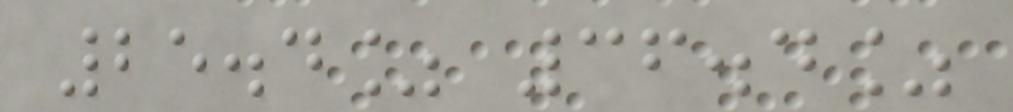25.4% 36.4%
